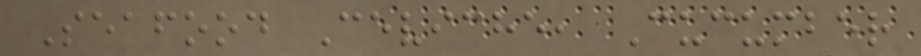Seafood Ceviche, Cucumber
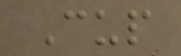Cup
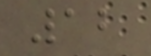12
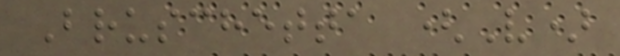Bruschetta (V)
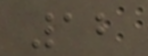12
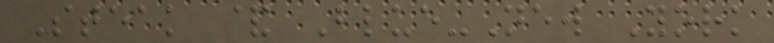Steak & Blue-New York
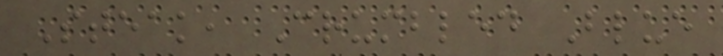Steak, Crumbled Blue
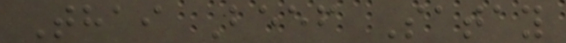Thai Beef Satay
